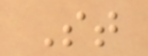St
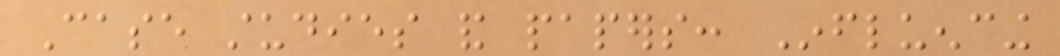Case studies and papers: Influencing
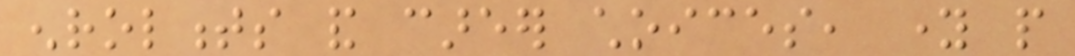enrolments and career choices, young people
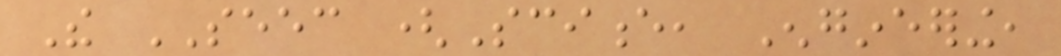The SEEC (Science, Engineering,
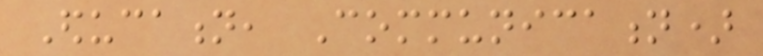Education, Communication)
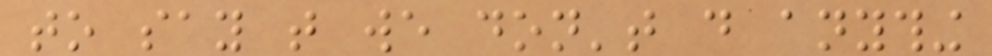to say that we don't do anything
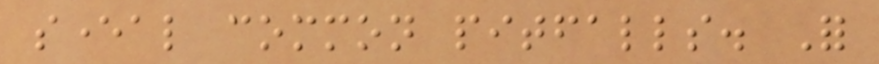several common pitfalls. For
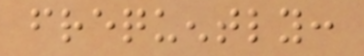frequently:
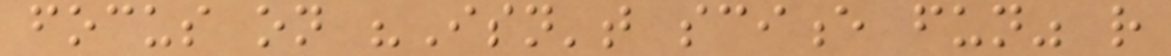focus on "Isn't science fun" rather
